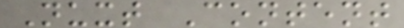Nuxt Content
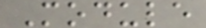Module
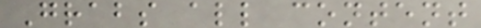Grabs all content
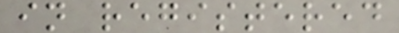in registered
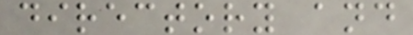directory and
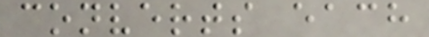converts each
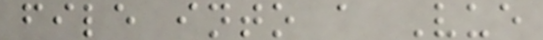file into a Vue
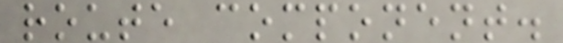route component.
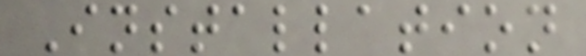Installation
